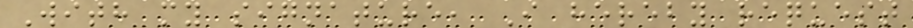With my signature, I hereby request
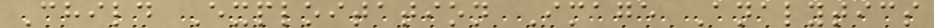Child Exploitation Image Analytics
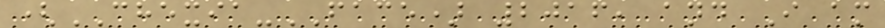(CHEXIA-FACE) 2016, and I am
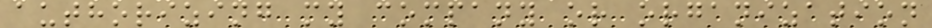authorizing my company or organization
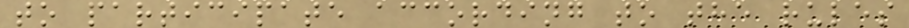to participate according to the rules
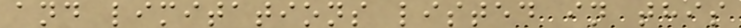and limitations listed in this
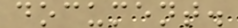document.
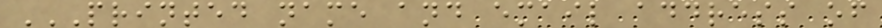PRINTED NAME AND EMAIL ADDRESS OF
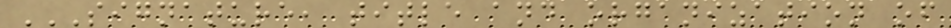SIGNATURE, TITLE AND ORGANIZATION OF
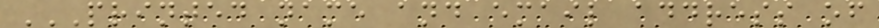PRINTED NAME AND EMAIL ADDRESS OF
